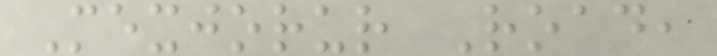Mexjorur Road,
